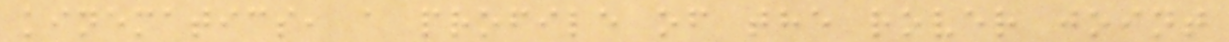kinematics, a profile of the rover joint
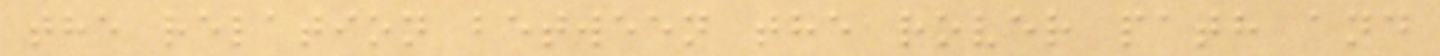the relation between the rover path and
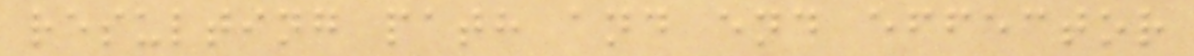resulting path and end effector
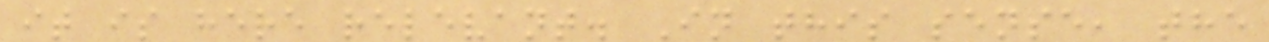it is here relevant. In this sense, the
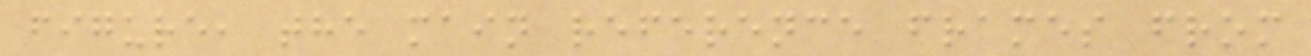figure, the main reference frames from
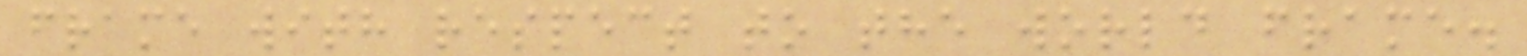frame with respect to the world frame.
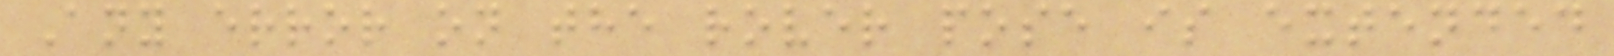Any error on the rover pose is extended
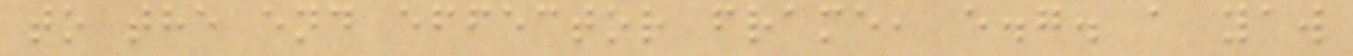to the end effector frame, e.g. a yaw
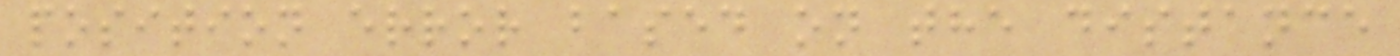position error based on the distance
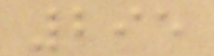295
